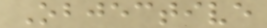Objective
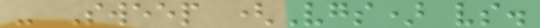- Sweep (Vgs) vs.
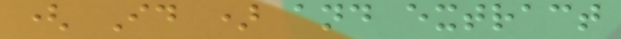( Id ) and extract
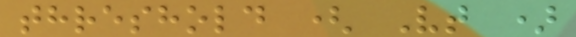threshold ( Vt )
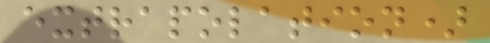extrapolation)
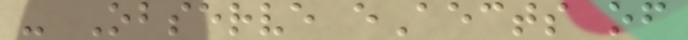- Observe eAects of
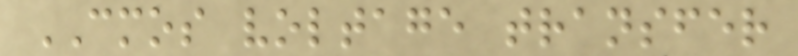CMOS voltage transfer
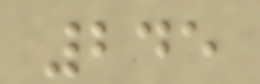245
